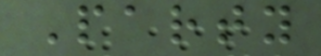Party
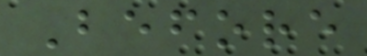Before
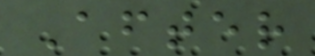After
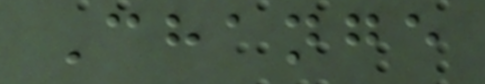Change
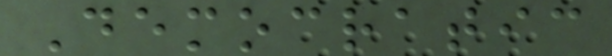Democratic
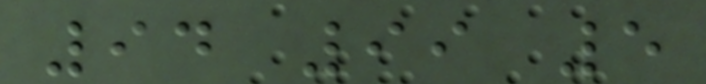94 99 5
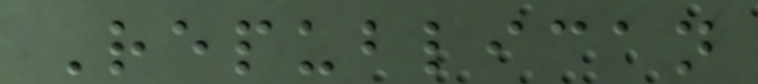Republican
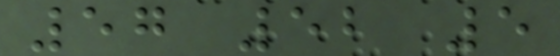57 52 5
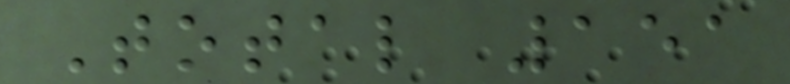Total 151
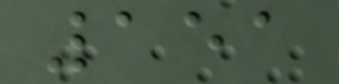151
